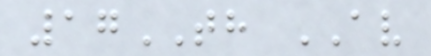17TH AV
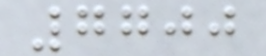7700
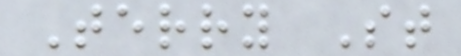Terry St
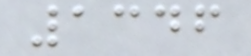1346
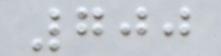700
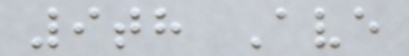9th Ave
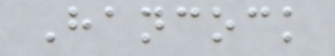Hancock
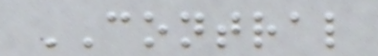CONTRAL
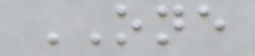ONE
